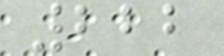222
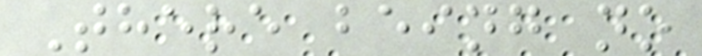There being no
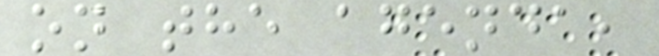on the agenda,
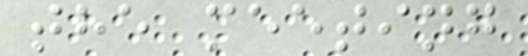the meeting
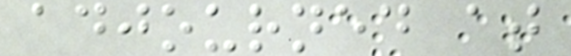adjourned at
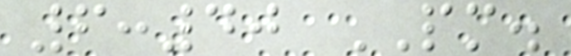6:40 PM.
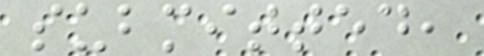submitted,
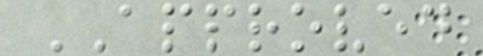APPROVED
